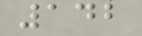142
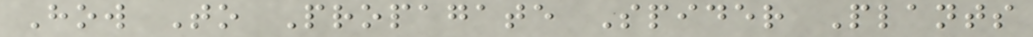How To Propagate Spider Plants
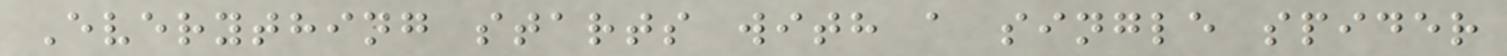Everything starts with a single spider
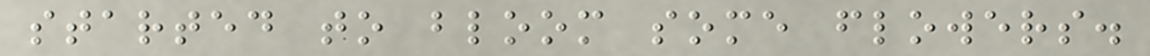started to bloom some flowers.
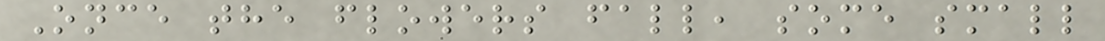Once the flowers fall, some small
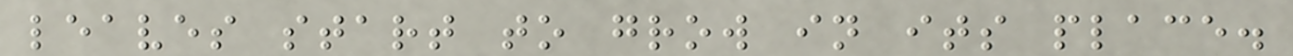leaves start to grow in its place.
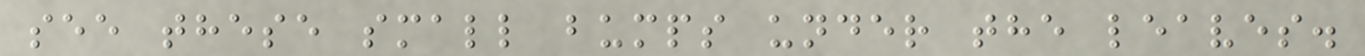see these small bumps under the leaves.
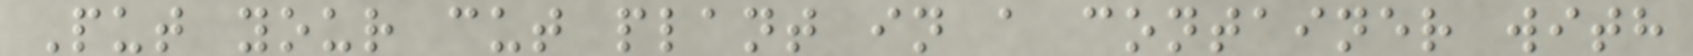Put your cut plant in a container with
